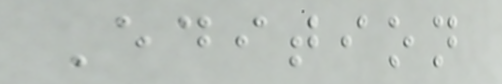Edition
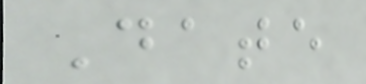Date
